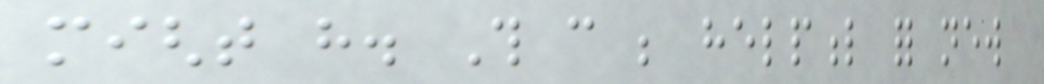might have. This can be helpful for new
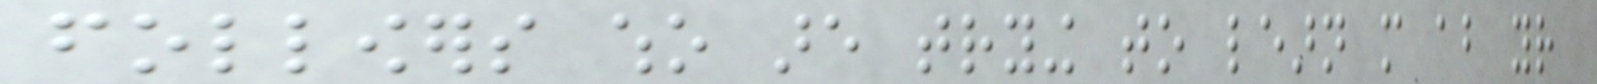followers who are trying to learn more about your
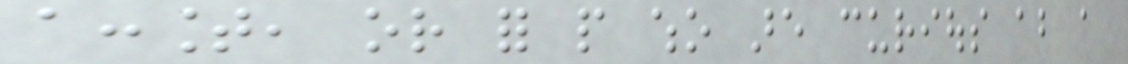account, or for people who are curious about a
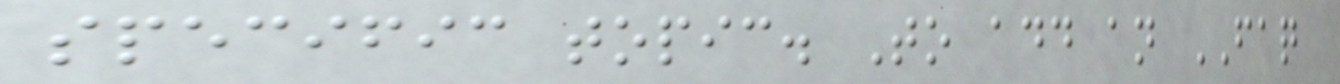specific topic. To add an FAQ
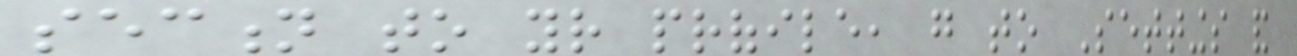section to your profile, go to Settings and
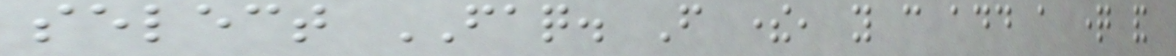select FAQ. From there, you can add a question and
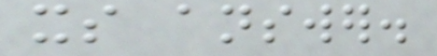its answer.
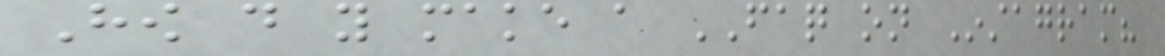How do you make a FAQ on Instagram?
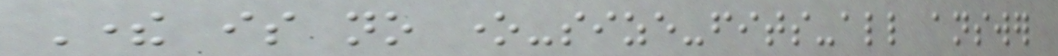There is no one-size-fits-all answer
